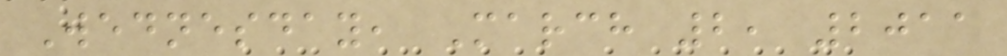Wednesday, March 2, 2011
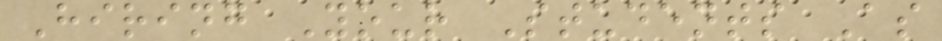Hiring Your Students As
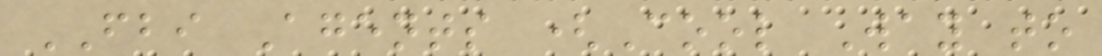FBI Agents (Cool Way to
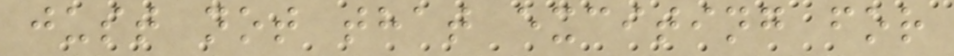just not that exciting for
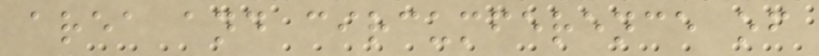area and circumference of
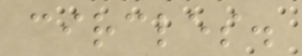circles.
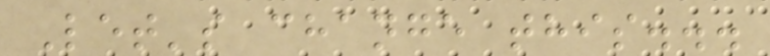Let's change this...
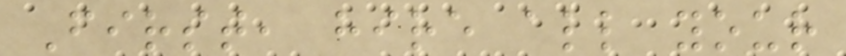First, hire all your
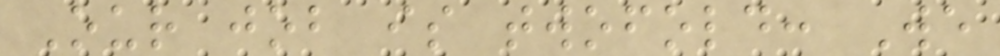Our job is twofold: We
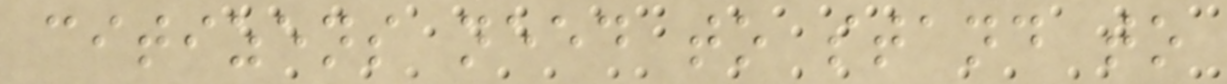citizens need to stand to
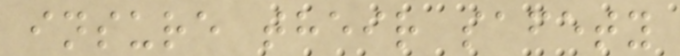insure their safety
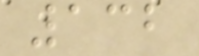132
